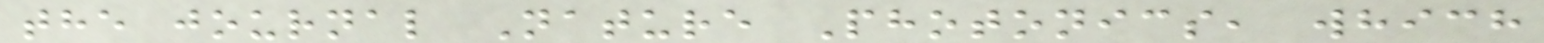the journal Nature Photonics, which
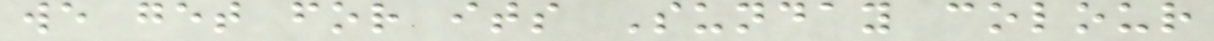we get for its Sunday colour
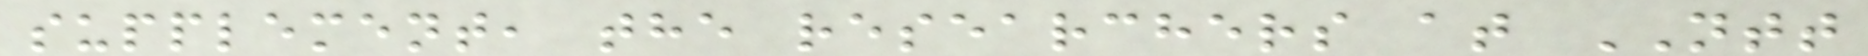supplement, the researchers at NTT
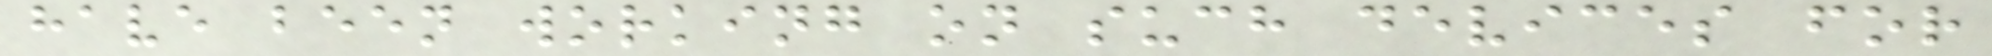have been working on such devices for
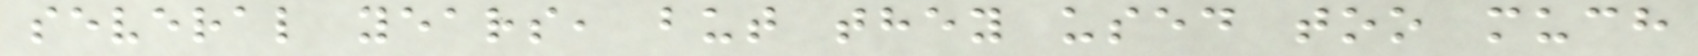several years, but they used too much
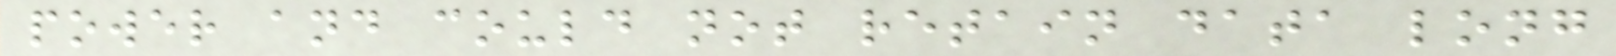power and could not retain data long
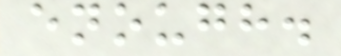enough.
